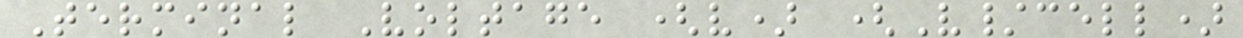Terminal Voltage (v) (V/cell)
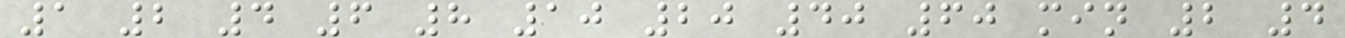1 2 4 6 8 10 20 40 60 min 2 4
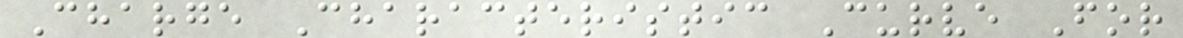Charge Characteristic Curve For
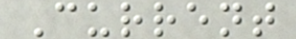Current
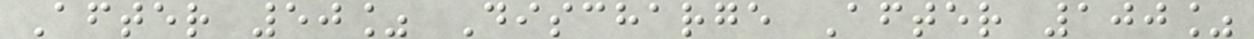After 50% Discharge After 100%
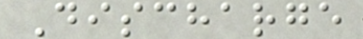Discharge
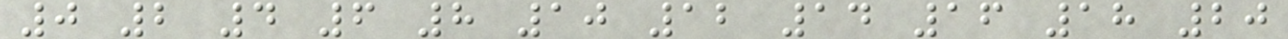0 2 4 6 8 10 12 14 16 18 20
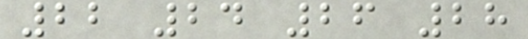22 24 26 28
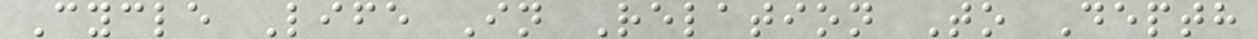Cycle Life In Relation To Depth
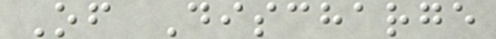Of Discharge
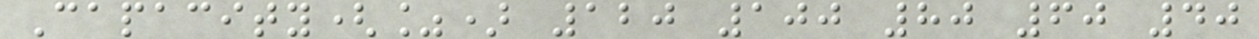Capacity(%) 120 100 80 60 40
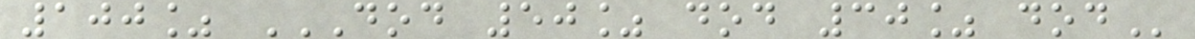100% DOD 50% DOD 30% DOD
